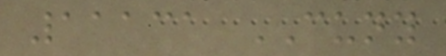11131 CUNY
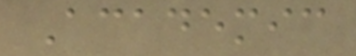Academic
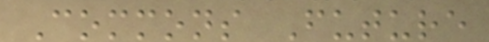Commons Future
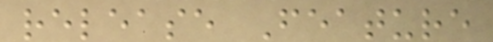release Feature
